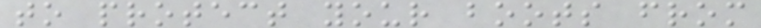to protect your boots from
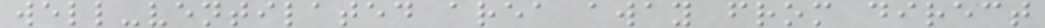well-ventilated area away from direct
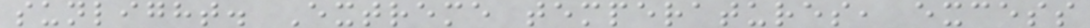sunlight. Extreme temperatures, excess
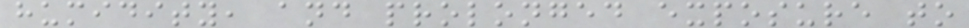humidity, and prolonged exposure to
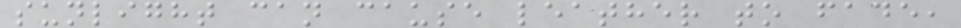sunlight can cause leather to fade,
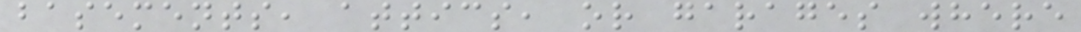basements, attics, or garages where
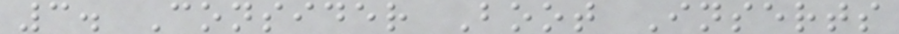3. Consider Boot Inserts
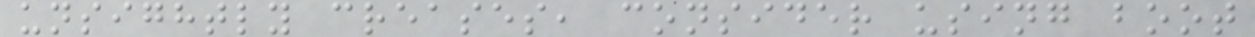unsightly creases, consider using boot
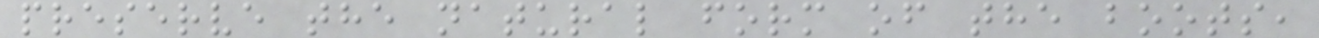preserve the natural form of the boots,
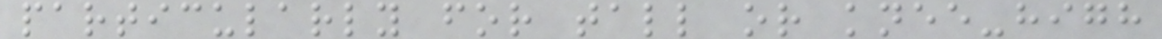particularly for tall or knee-high
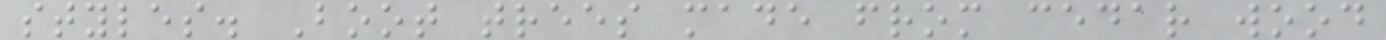styles. Boot trees made from cedar wood
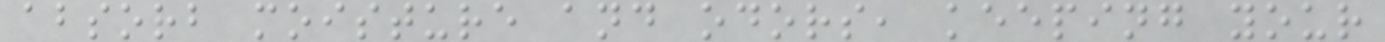absorb moisture and odors, keeping your
